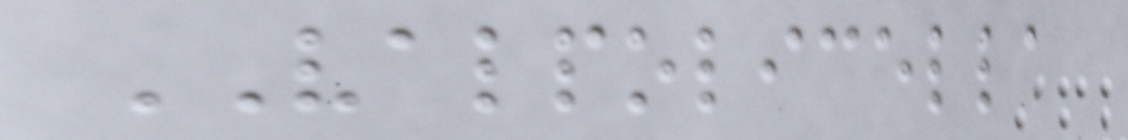VALPOLICELLA
